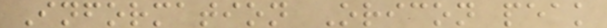Information Oricon peak
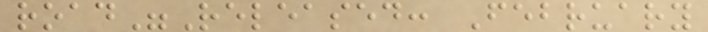road"Released: February
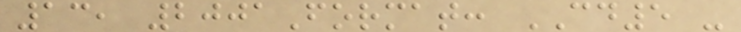13, 2001Format: CD5 -
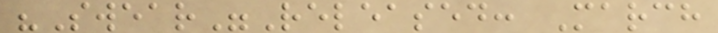"Swear"Released: March
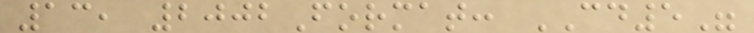13, 2002Format: CD5"
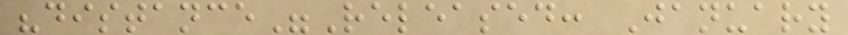"distance"Released: January
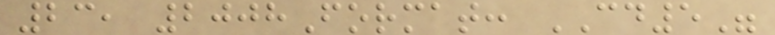23, 2008Format: CD5"
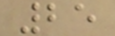25
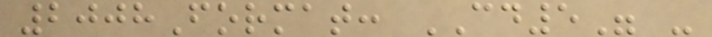2008Format: CD5" -
